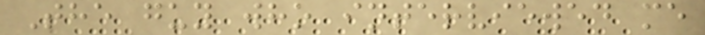The guy who interviewed me
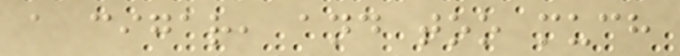a cigar, and too much
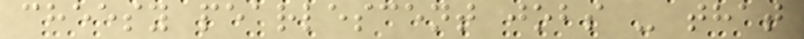cheesy pearlescent jobs - that
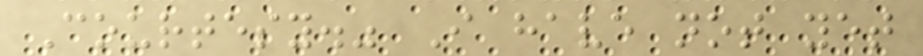Courtesy." I have not yet
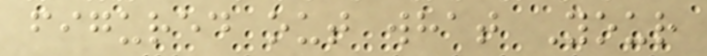figured out what Your
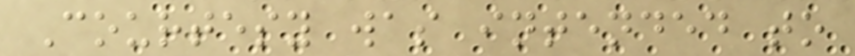Courtesy was intended to
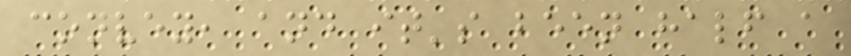convey, and it's been half a
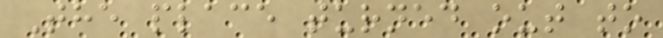The place turned out to
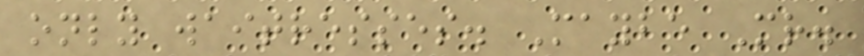only waitresses. Maybe Mr.
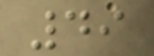49
